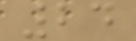24
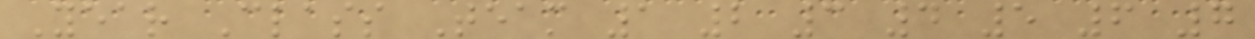Year Class Team 1 2 3 4 5 6 7
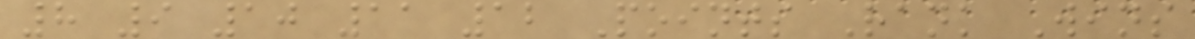8 9 10 11 12 Points Rank Wins
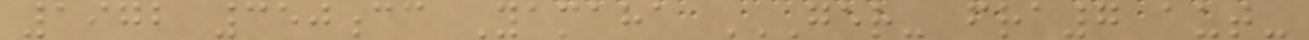1972 350cc Yamaha GER- FRA7 AUT-
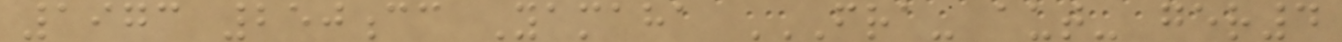1973 250cc Yamaha FRA- AUT- GER4
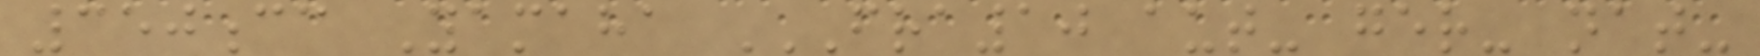350cc Yamaha FRA10 AUT- GER- NAT-
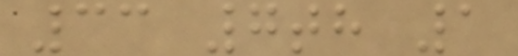33 7th 1
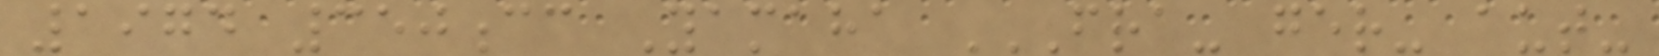1974 350cc Yamaha FRA- GER- AUT-
